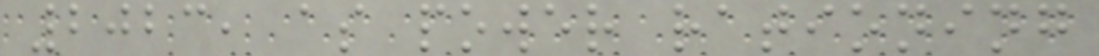2023, as power rationing
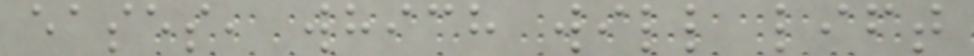eases, which will lift
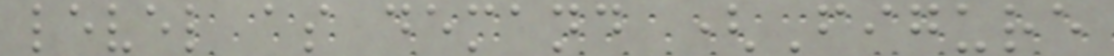level as demand (Figure
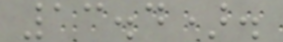13.4).
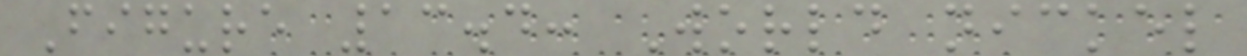Figure 13.4: World nickel
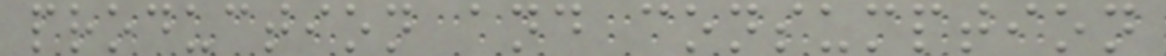production and consumption
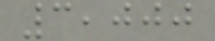3,000
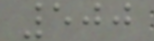500
